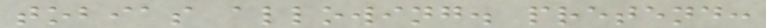tobias allowing. pretend:
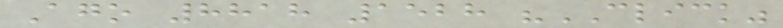Ago 8818 1528 "CLICK"
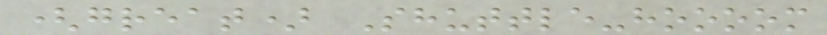(great) Shuttle-hoooom
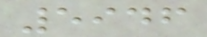5946
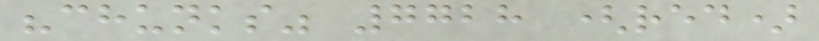"chunks" 7728 (red)
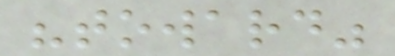"toward"
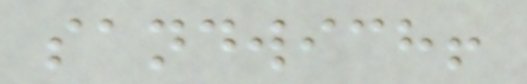sandwich!
